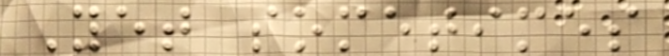Yet sometimes
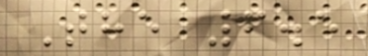The 6.5
